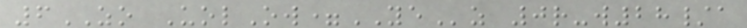6ZO UolOw=YEz 0r-w28/a
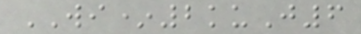WI*2kuJ6
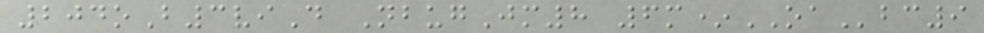204oB3viD NbugJm8 6m*OAbc9
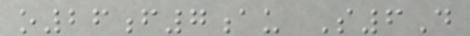o26f7au S6D
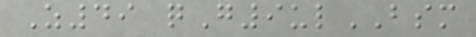Z49 qG9ulBSM
